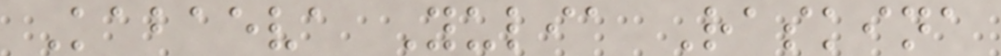Kabaeva Yulia Raskina
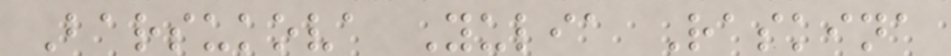Barsukova Yulia Raskina
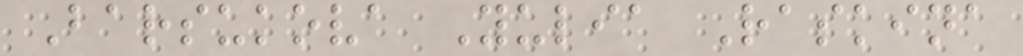Barsukova Yulia Raskina
